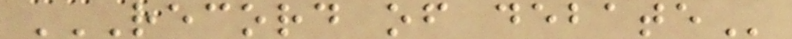RECORD OF DEBATE
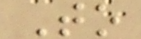To
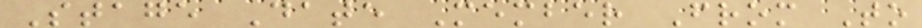Stage Date Member From To
